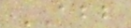ABB
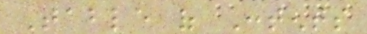Table of Contents
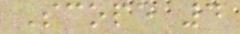Scope 4
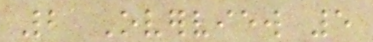2 Overview 5
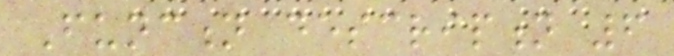Function description 6
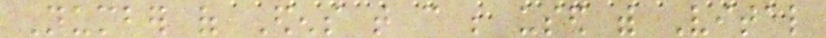Number of Edens that can be used with Vital
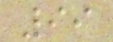99
